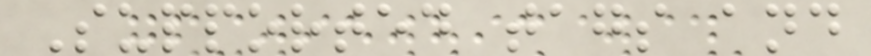Supported tags and
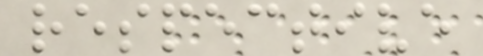respective
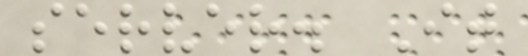server. It
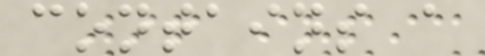contains a
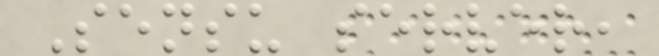Sensu server,
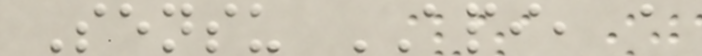Sensu API, a
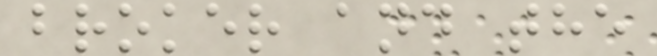broker and the
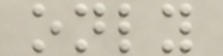only
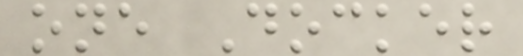one Docker
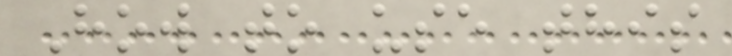How to use this
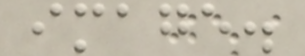image.
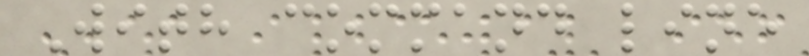With command line
